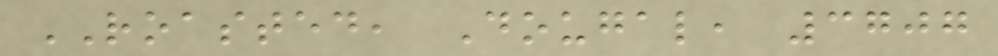ROASTED, Dougal, 3707
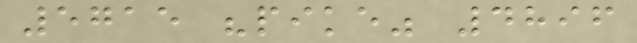5715 "pike" 4896
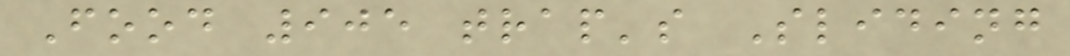Food 905 trap's Sliding
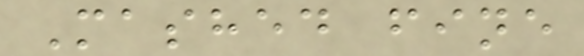Mashed fine
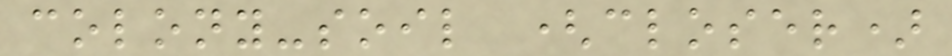colony-soil (closer)
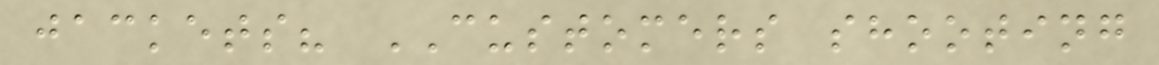jackets? CUSTOMERS shooting
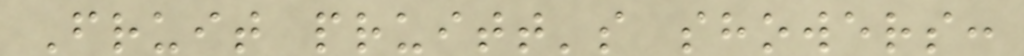Fruit pruitt's showers:
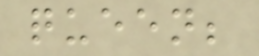queen;
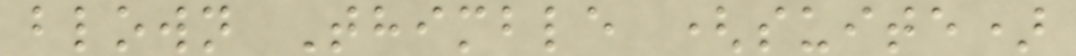blown Thimble (suite)
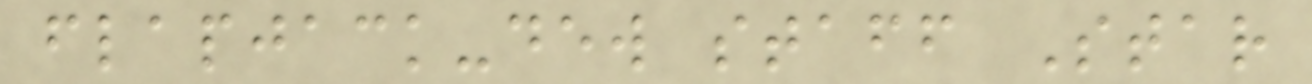flapjack-dew staff Star
